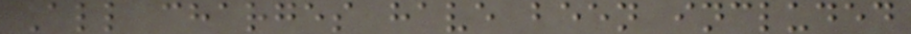All charges have been included
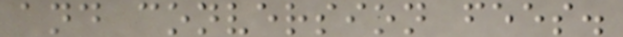and conversion fees.
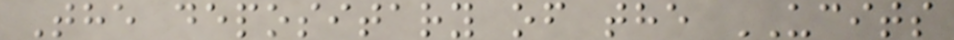The depositary of the UCITS
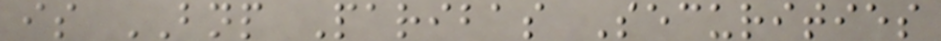is BNP Paribas Securities
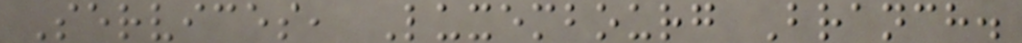Services, Luxembourg Branch.
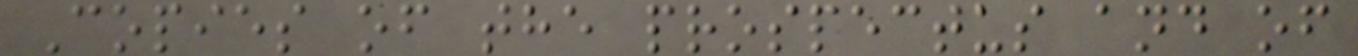Copies of the prospectus and of
